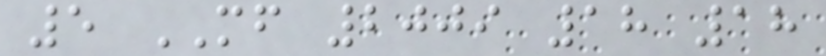5 MF 2009 18 18
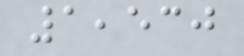1,530
